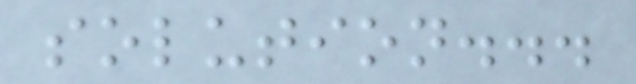solution...
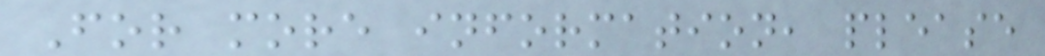For more information, please
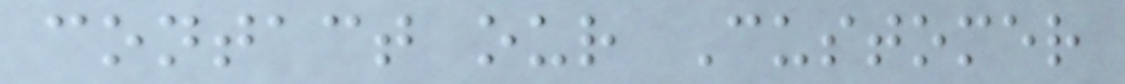contact our Customer
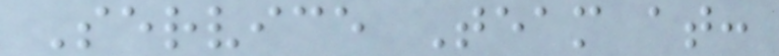Service Team at:
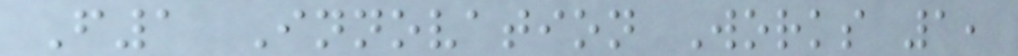F1 Innovation Works 1,
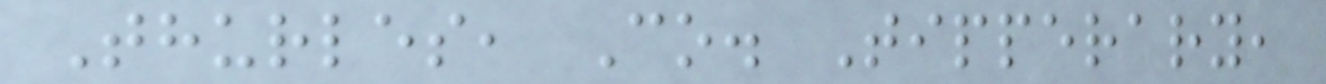Thurles, Co. Tipperary,
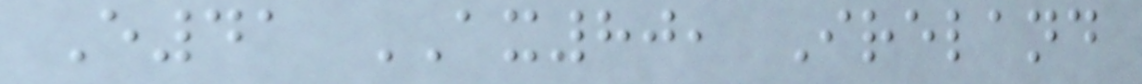E41 AX80, Ireland
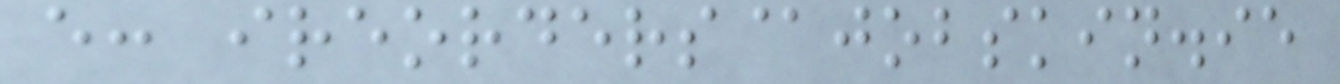e: ireorders@jobskin.ie
